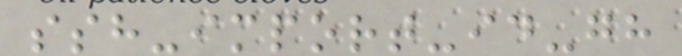ssh-import-id-gh
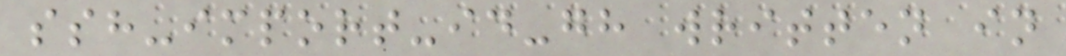ssh-import-id-gh written in
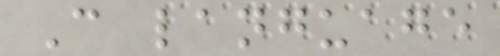C language
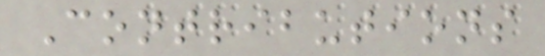Contributions
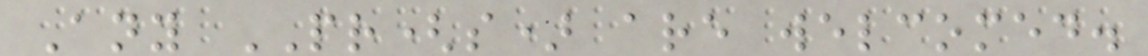Any PR(s) are welcomed.
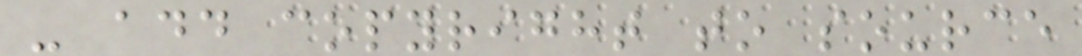- add copyright to source
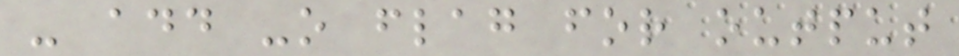- add -o flag for output
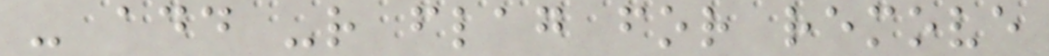- add -r flag for remove
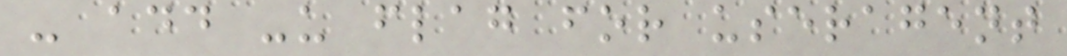- add -u flag for useragent
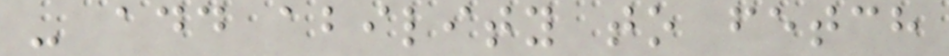- add ability to fetch
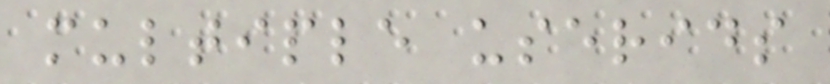multiple userids
